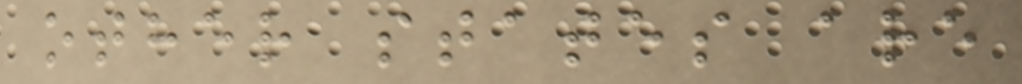other states are
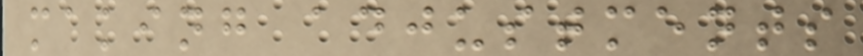making adjustments
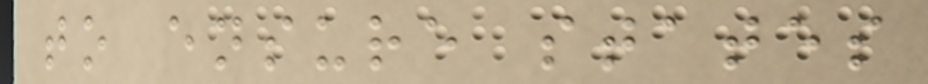to ensure states
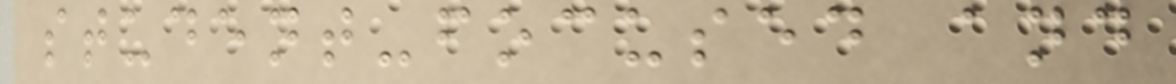student-focused and
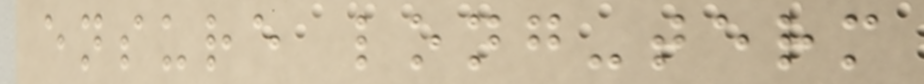ensure long-term
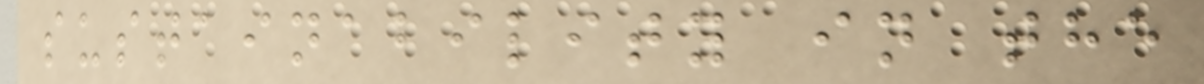sustainability in the
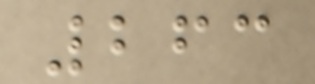263
